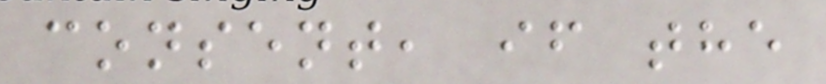consent, if the
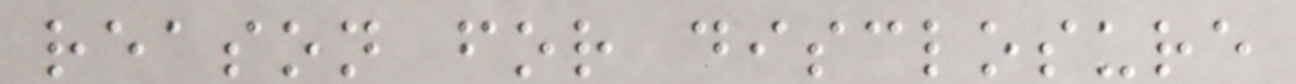reason for disclosure
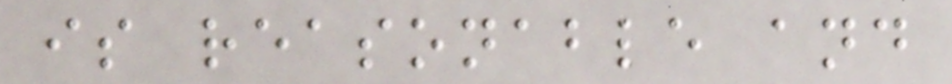is reasonable and
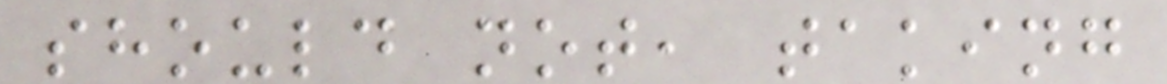should not, taking
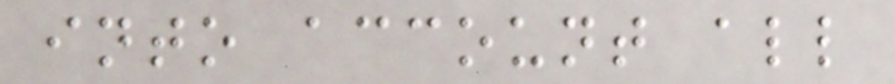into account all
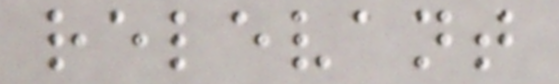relevant
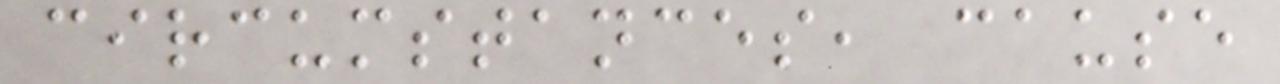circumstances, cause
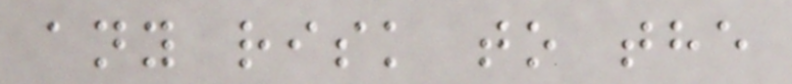any risk to the
